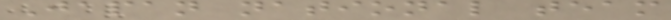Japan national team
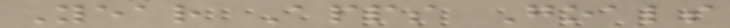Year Apps Goals
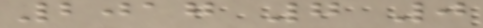2017 7 0
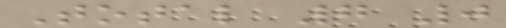Total 7 0
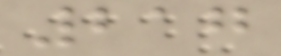217
